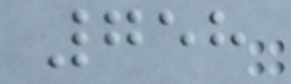758
